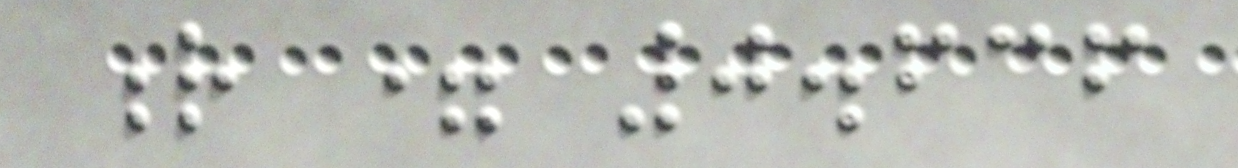r = 0.636
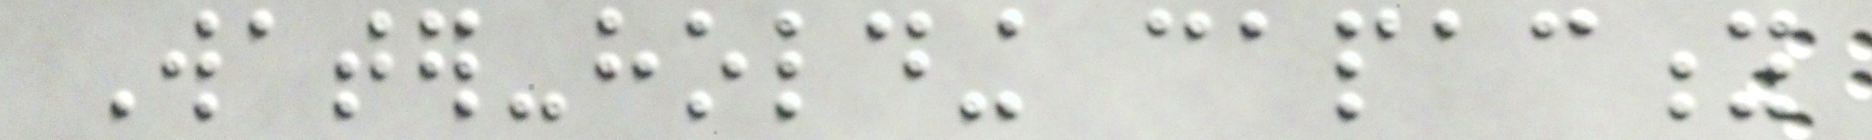Water-holding capacity
